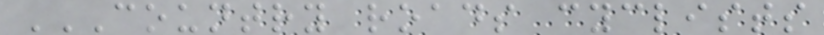COUNTRY ROADS CYCLISTS
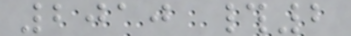2010 #2
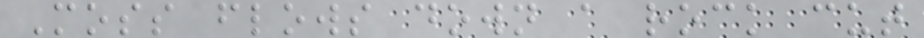Moss flows down a rock cut
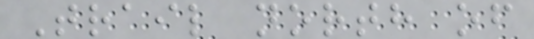Trail north of
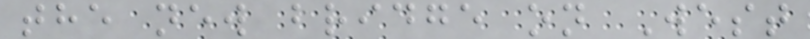the new bridge on West
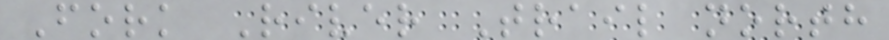Fork River Trail north
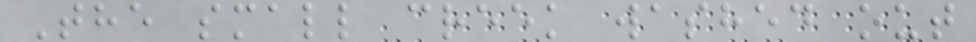The small creek washed out
